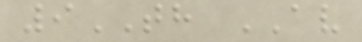9TH AV
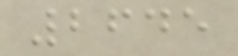2645
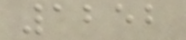1252
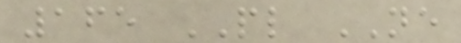165 PL NE
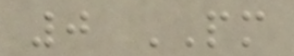0 PM
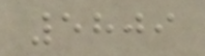5809
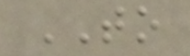TO
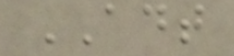ADT
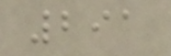291
